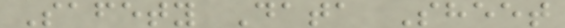Safety Data Sheet
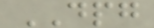DPG
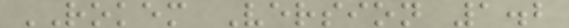ROKEM Version 1.2
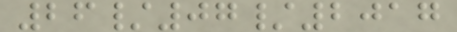26/07/2017
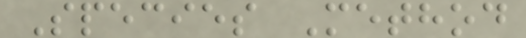Species Method
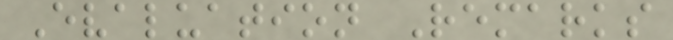Evaluation Remarks
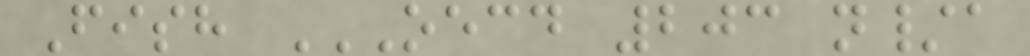Fish OECD 203 N/A
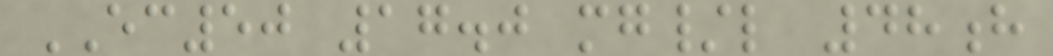EC50 17.0 mg/l 48h
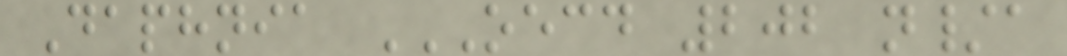Daphnia OECD 202 N/A
